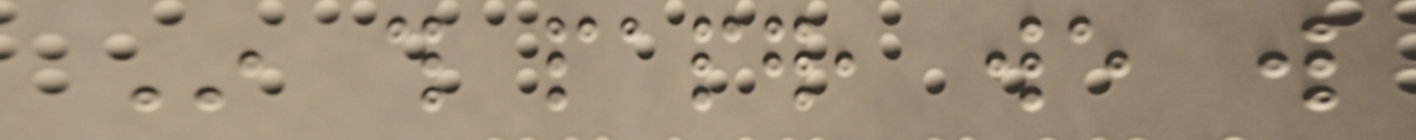In this paper, we will
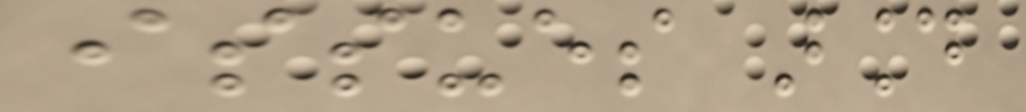issues around
